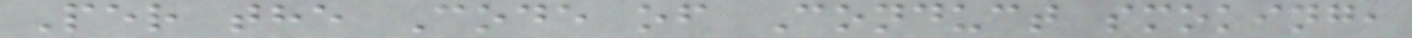Per the Code of Conduct smoking,
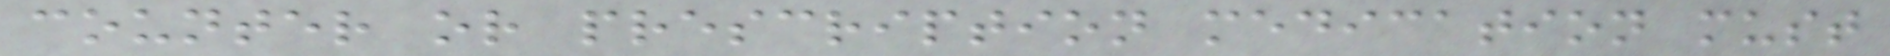counter or prescription medication must
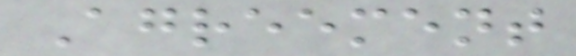Agreement
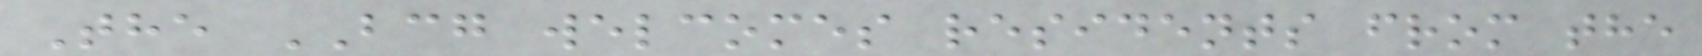The BCG welcomes residents from the
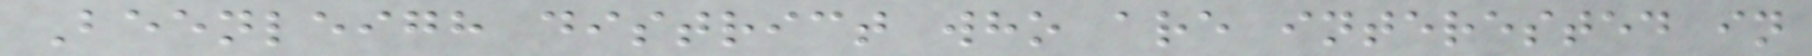Beenleigh district who are interested in
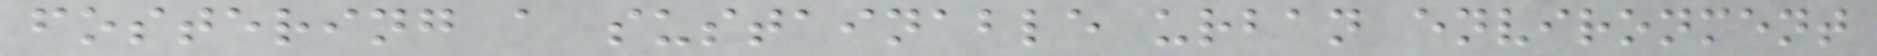fostering a sustainable urban environment
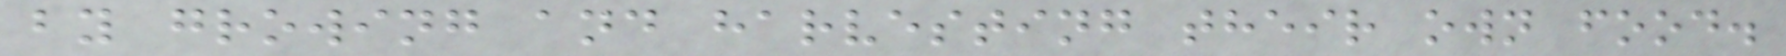by growing and harvesting their own food.
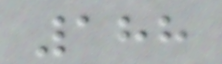188
